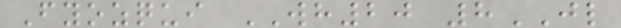Fyozqui WH20 8JL
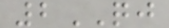2QJ
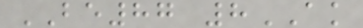BE87 8AK
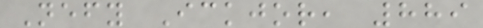Nefy Ickjor, 889
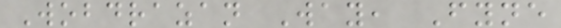Wobdrazan Way, Fyne
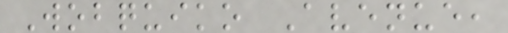Wobquiko Avenue,
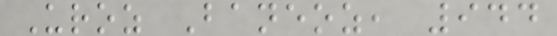Uroz Baneoz, 944
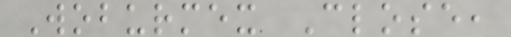Woburmex Close,
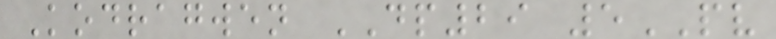Kodragwen DP29 5PV
